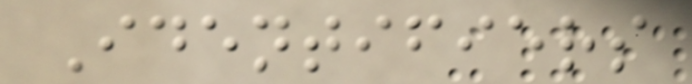Identifiers
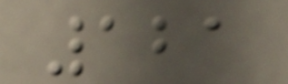121
